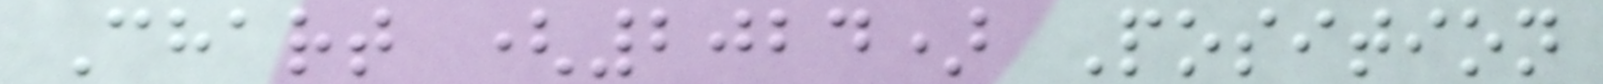Chart (2024) Position
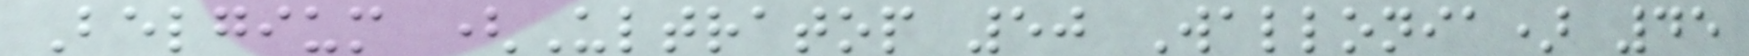Belgium (Ultratop 50 Wallonia) 45
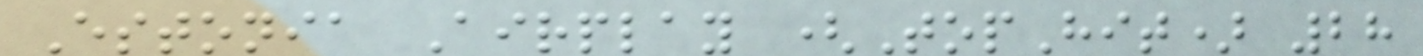Estonia Airplay (TopHit) 28
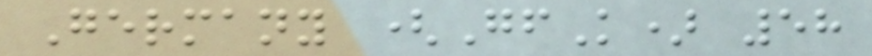Germany (GfK) 58
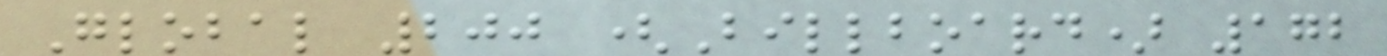Global 200 (Billboard) 172
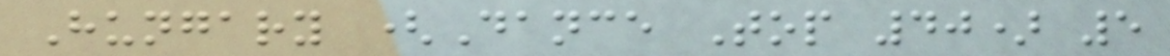Hungary (Dance Top 40) 5
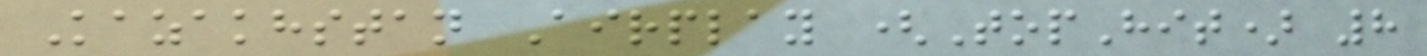Kazakhstan Airplay (TopHit) 8
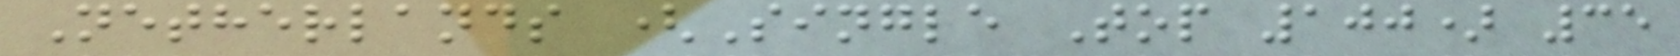Netherlands (Single Top 100) 35
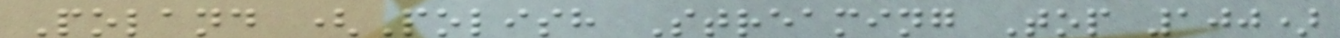Poland (Polish Streaming Top 100)
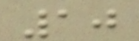10
